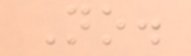No.
